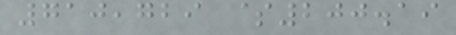710,729 $200.19
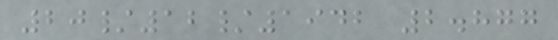20/12/1942 2.877
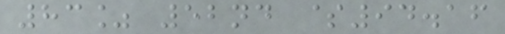83% 52nd $94.16
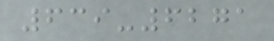639-6271
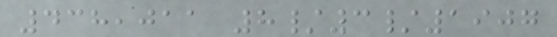438,011 8/3/1907
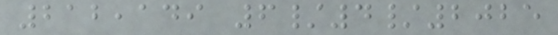212,149 6/4/2025
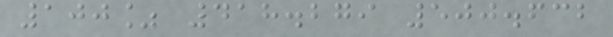100% 418.279 500.632
